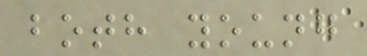both young
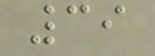39
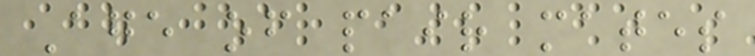Age of pair mates
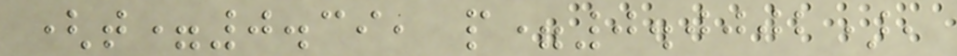(t=0.39, p=0.0002),
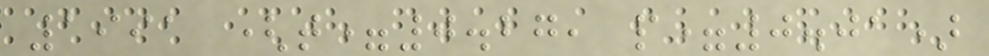1991 (t=0.27, p=0.01)
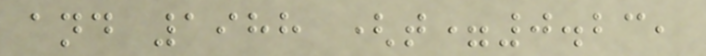and 1988 (t=0.23,
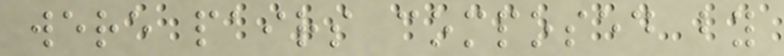were pairs composed by
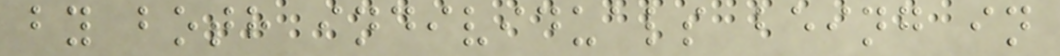by both individuals being in
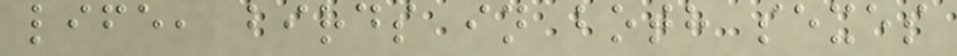life, birds in both sexes
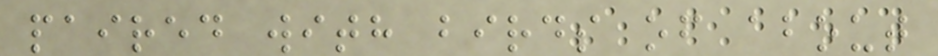paired with birds of about
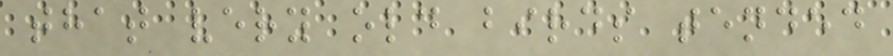that very old birds tended
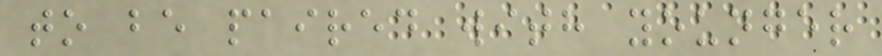to be paired with younger
